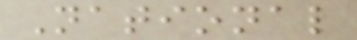National
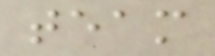team
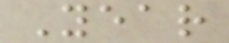Year
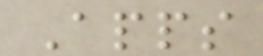Apps
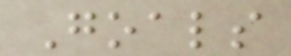Goals
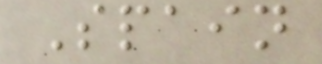Spain
